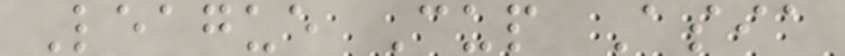League Cup Asia
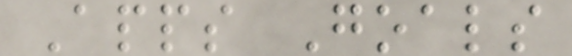Apps Goals
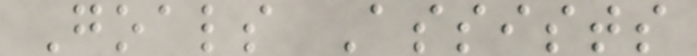Goals Assists
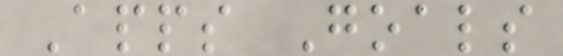Apps Goals
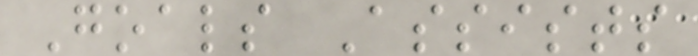Goals Assists
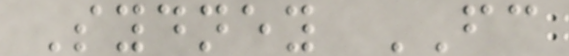Sydney FC
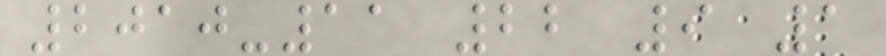2010-11 22 9 1
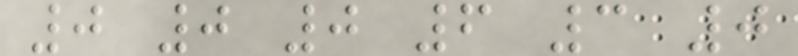0 0 0 6 3 0
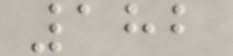182
